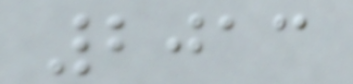2013
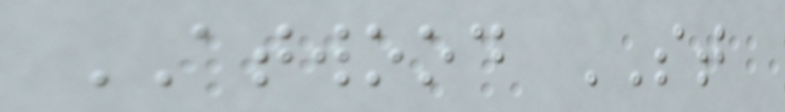ATWOOD ST
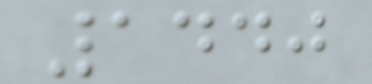1440
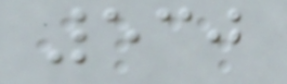530
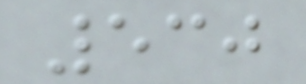530
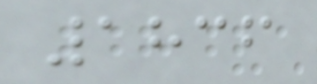1836
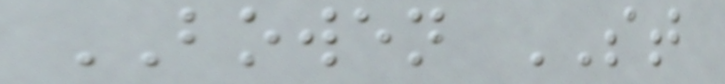BOWEN ST
